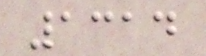1314
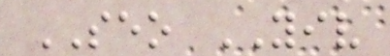SEO YIV
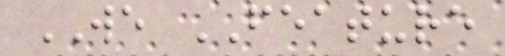WE FEATURE
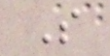S
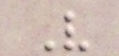V
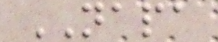NAPA
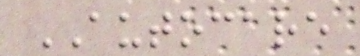AUTOCARE
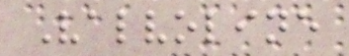Valvoline
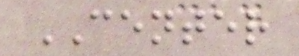CENTER
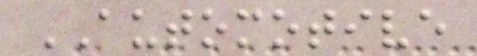AUTOMOTIVE
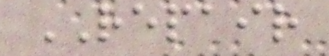REPAIR
